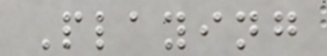Playing
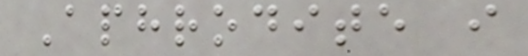Aphrodite i
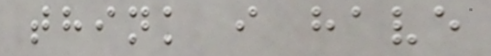think i have
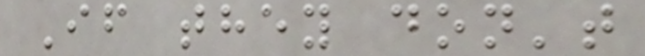If they don't
